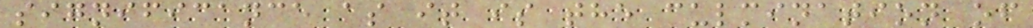significance as it is the culmination of
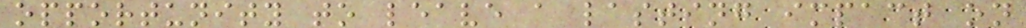opportunity to leave a lasting impact on
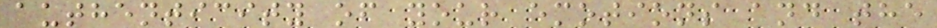authenticity of your emotions and the
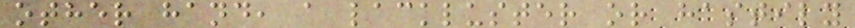other hand, a lackluster or hastily
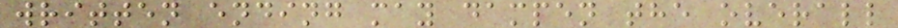written ending may dampen the overall
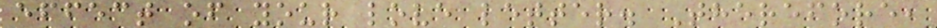effect of your love letter. Therefore,
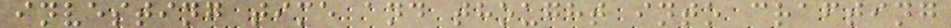investing time and thought into crafting
